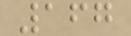167
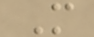M
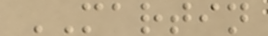MARTIN
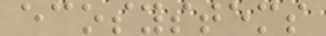ecosystems
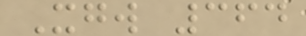Xgw 364
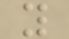y
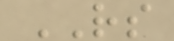RS
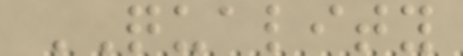QUALITY
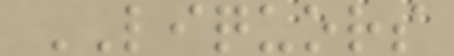LIQUORS
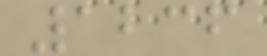1236
